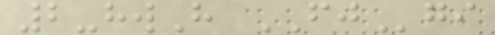2-hwH FJgi
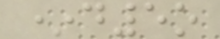*d5o
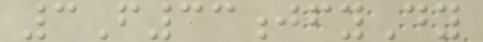3F33jfyDy
